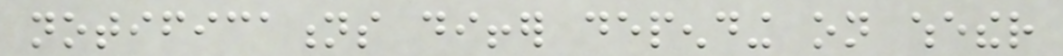notifications differ depending on whether
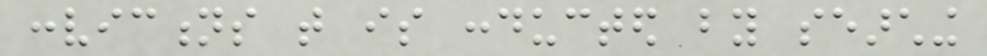convictions that is conducted by searching
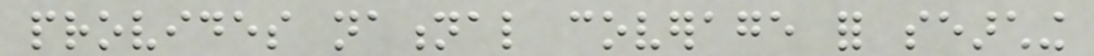provides national coverage for searching
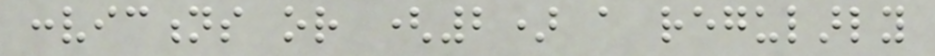convictions or (2) a regularly
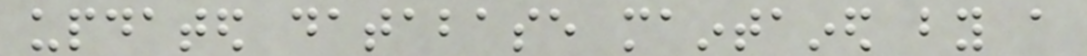updated database maintained by a
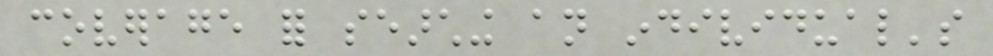coverage for searching an individual's
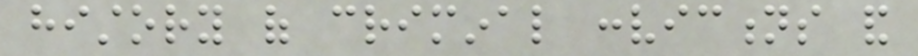history of criminal convictions and
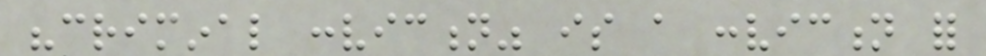"criminal conviction" is a conviction for
